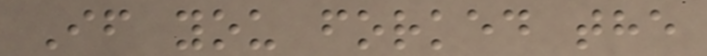If you forked the
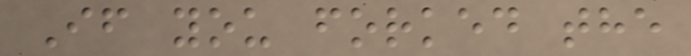If you forked the
